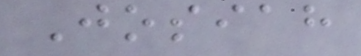Josiah
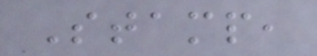Stamp,
